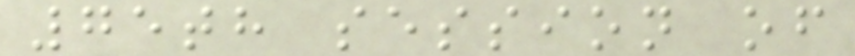75th session of
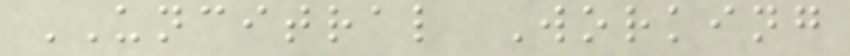UNCITRAL Working
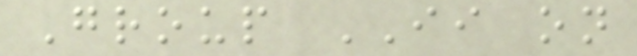Group II on
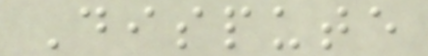Dispute
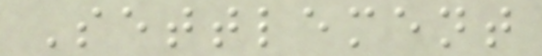Settlement
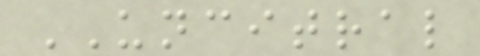UNCITRAL
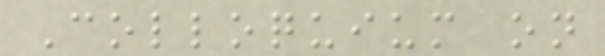Colloquium on
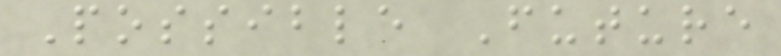Possible Future
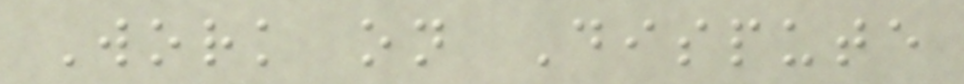Work on Dispute
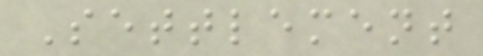Settlement
